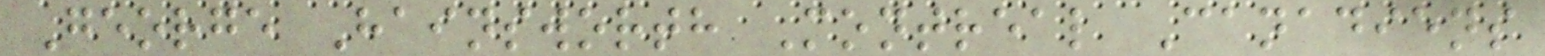George Hainsworth Montreal Canadiens
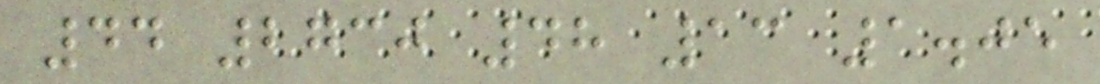44 2730 48 13 1.05
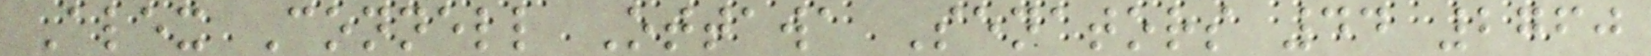Alex Connell Ottawa Senators 44 2760
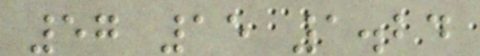57 15 1.24
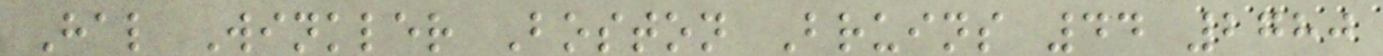Hal Winkler Boston Bruins 44 2780
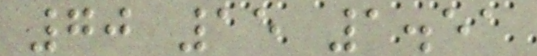70 15 1.51
